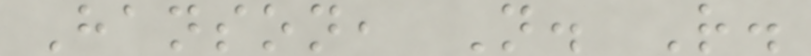Hanson, N. R.
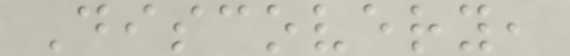Discovery,
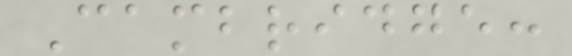Cambridge:
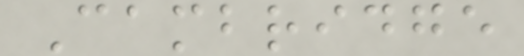Cambridge
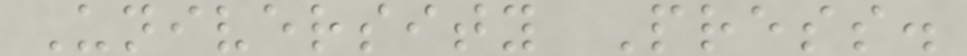University Press.
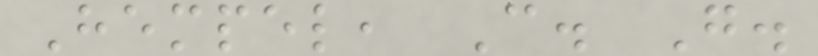Hempel, C. G.
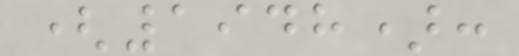(1948):
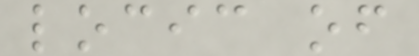locic of
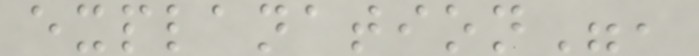explanation",
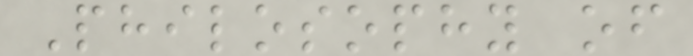Philosophy of
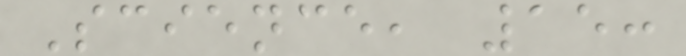Science, 15:
